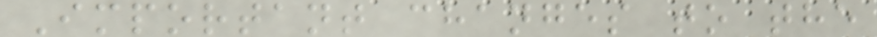Important changes to the
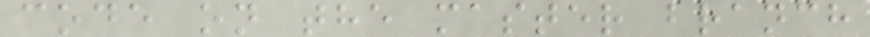code on the master branch
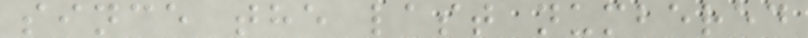since the last numbered
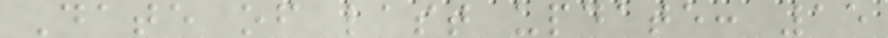Date of last update: 15
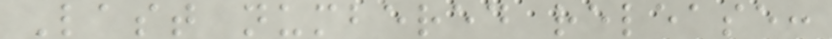Last numbered release:
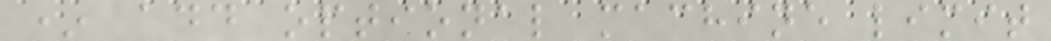* add optional machine limit
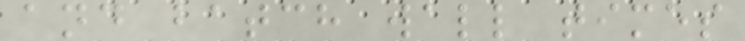and batch wall times
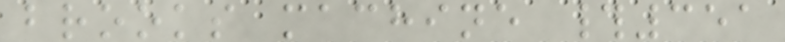brooks machine #351
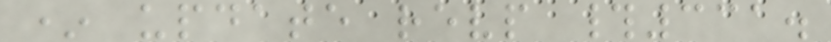* update revp #331.
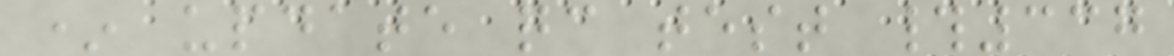* update qc test #337
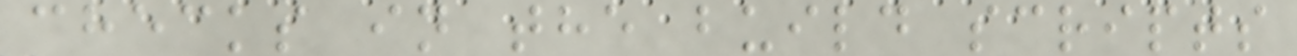checks in the build scripts
